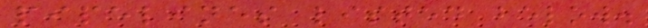pipelines listed below.
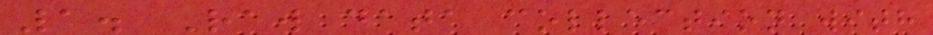1. Raw data collection with
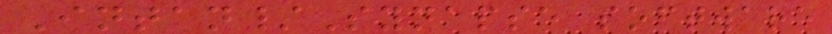Intan/Synapse software
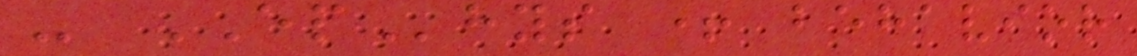- EPhys + behavior
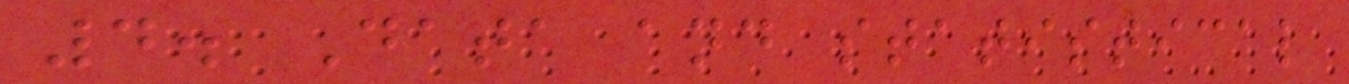4. Data and statistical
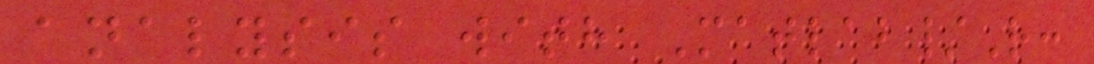analysis with Matlab/R:
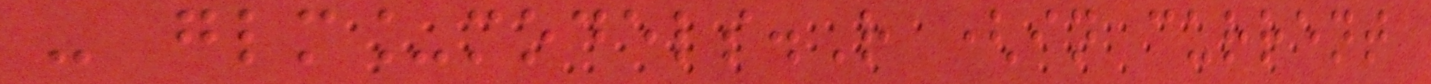- glm_models.R (in current
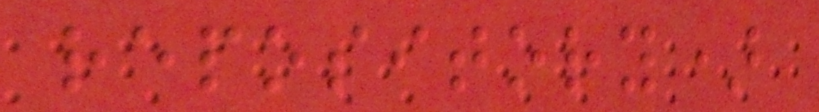repository)
